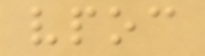vpoc
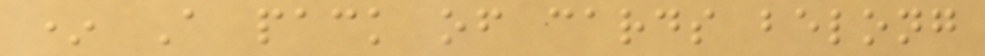* A pack of cards belong
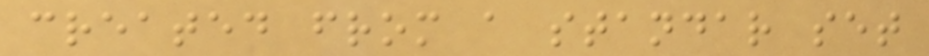created from a standar set
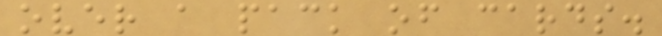over a pack of cards.
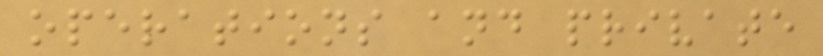operations and private
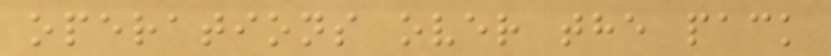operations over the pack
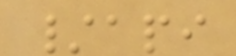/api
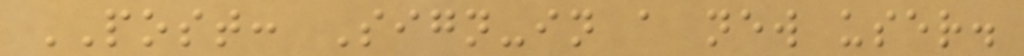POST: Sign-in a new user.
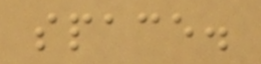space.
